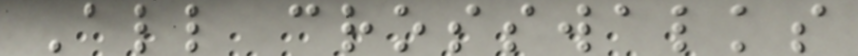All crosswalks
